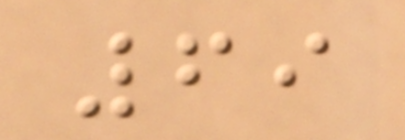69
